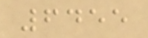6455
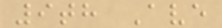9th Ave
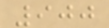900
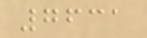7631
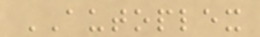AUTOPLEX
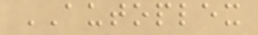AUTOPLEX
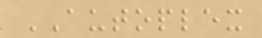AUTOPLEX
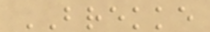BREKKE
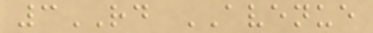3RD AVENUE
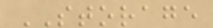STORAGE
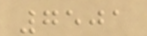7501
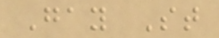Gay St
